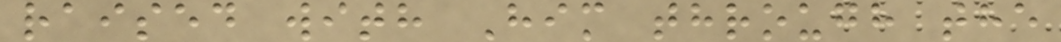raised with Him through the
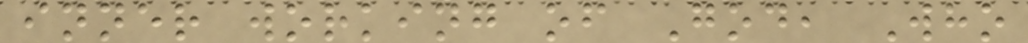inner working of God, Who
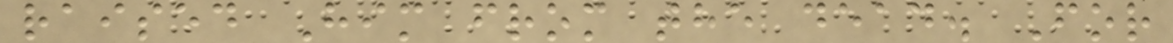raised Him from the dead. For
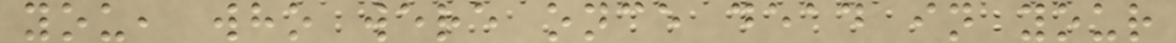you, who were once dead in your
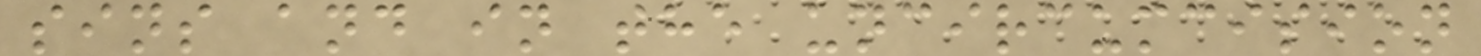sins and in the uncircumcision
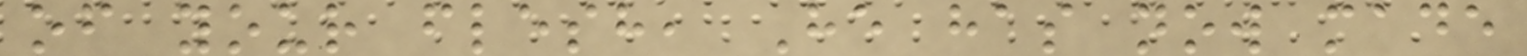of your flesh, He has now made
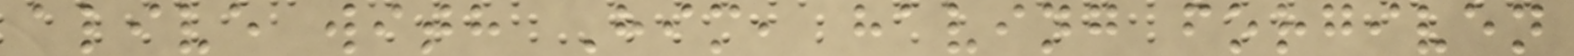alive with Him, having forgiven
